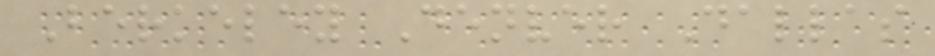Berkeley Denver Dallas
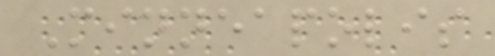Minneapolis
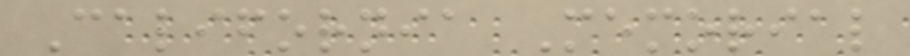California Memorial
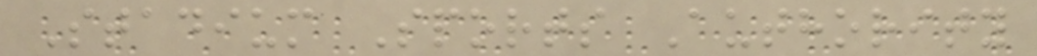Stadium Sports Authority
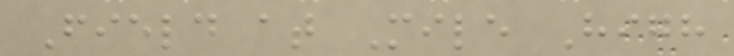Field at Mile High
